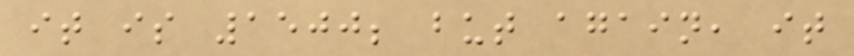it is 1500; but again, it
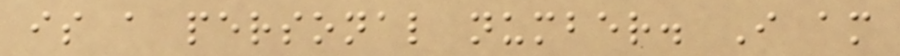is a personal number. I am
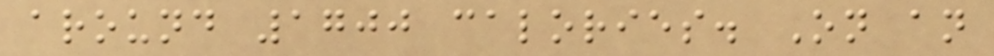around 1700 calories. On an
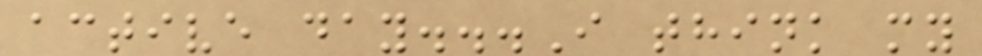active day...I think my
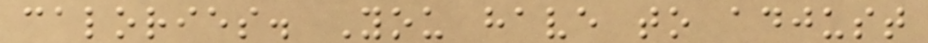calories. You have to adjust
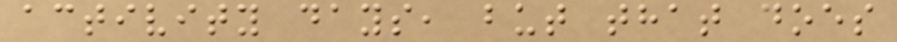activity days, but that does
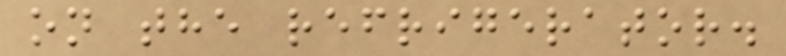on the refrigerator.
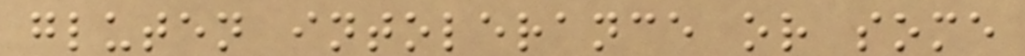gluten intolerance or some
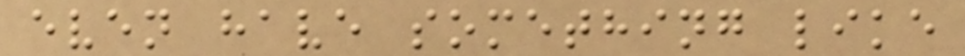even have something like
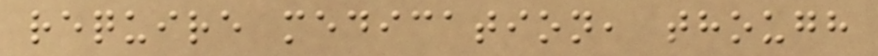require medication, though
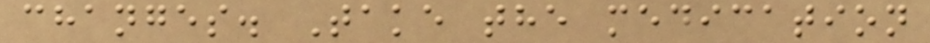changes. Take the medication
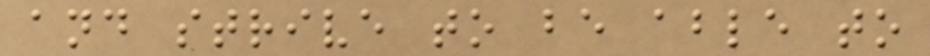and strive to be able to
